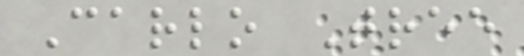Carlo Tree
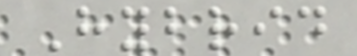Hybrid
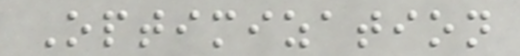Optimization
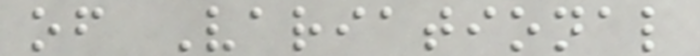of Variational
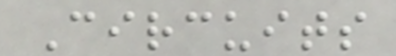Circuits
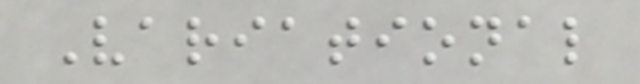Variational
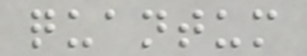quantum
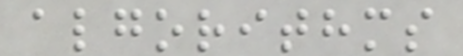algorithms
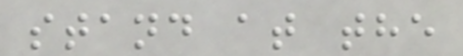stand at the
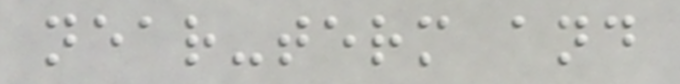near-term and
